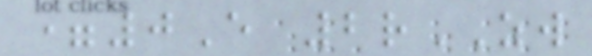=0E 2rZW
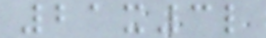21x3l
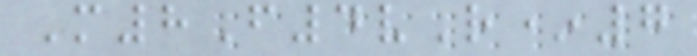M8F4vR*7
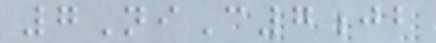7NiC7jb
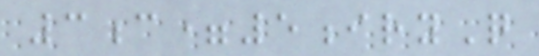3c=5iryQ
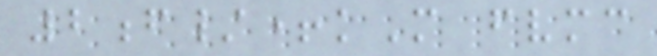2f/+kM fvmc
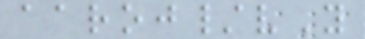aaroj/vY
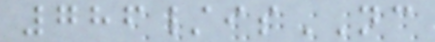786/isNC
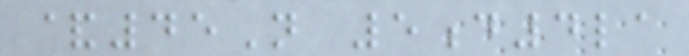&45N 5d4la
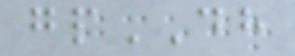gpDH
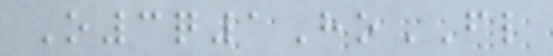O3q1HoFL
